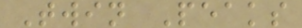Twin Peaks
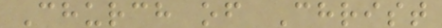Church of Christ
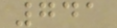741
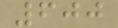600
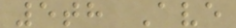5th Ave
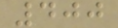400
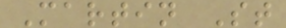Martin St
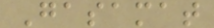Gasamat
